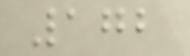172
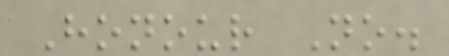Honour No.
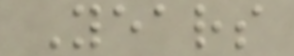Years
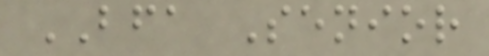BFA Senior
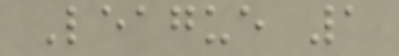League 1
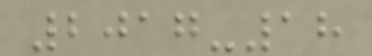2017-18
